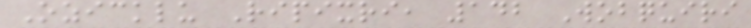Ozicklu Ripixri, 142 Wobquiri
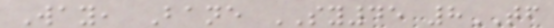Way, Bane SY45 8TF
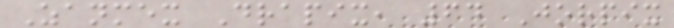Zanmex Drapix, 64 Jorpix
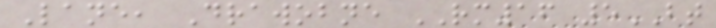Lane, Drawobne RM16 5BT
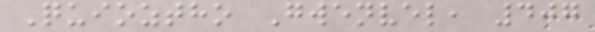Quioztho Gwenvel, 407
